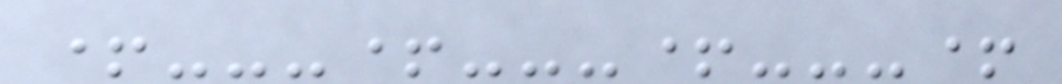+---+---+---+
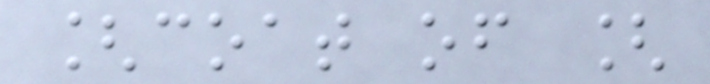[coat of [
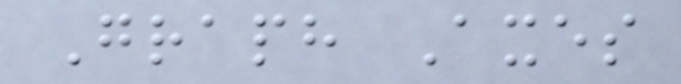Graph Axes
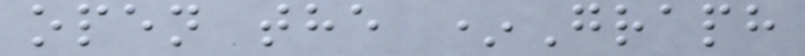open the *Graph
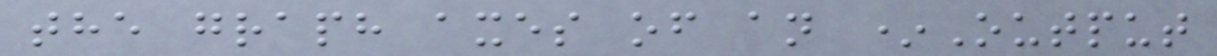the graph axes of an *Output
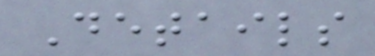Details
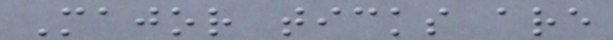Major ticks are
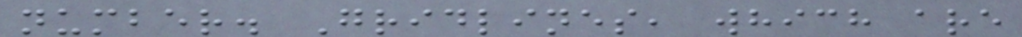number. Gridlines, which are
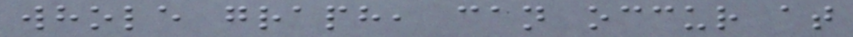whole graph, can occur at
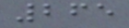265
